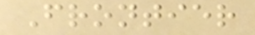Frontier
